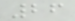26
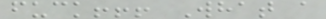fuck!!! What a
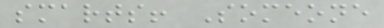smarts! Someone
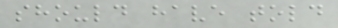should have told
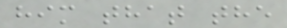him that the
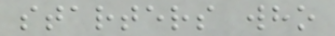starters who
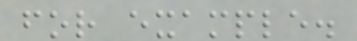for example.
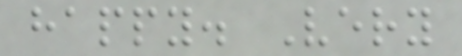happy. Very
